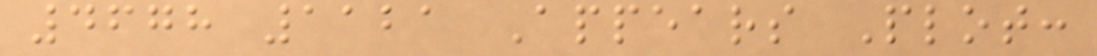4678 1121 Appears Plot:
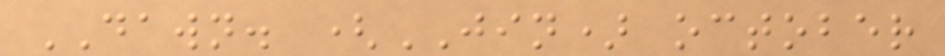DAWN. (JIN) october
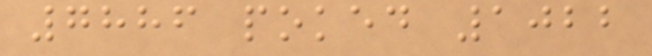7886 poked 1022
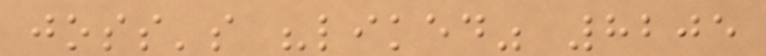joss's "liked" 8205
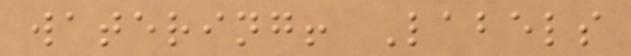watering! Labels
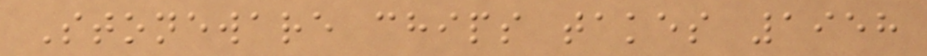Stoneware chips takes 1958
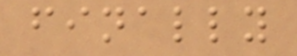finally
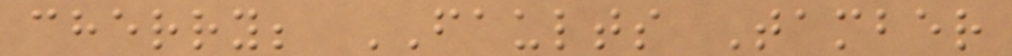cherry; FAULTS Tamber
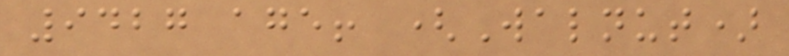9427 age! (Walnut)
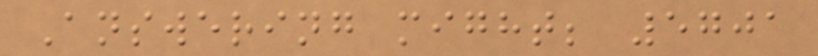Answering might; 5701
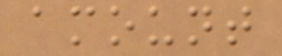amount
